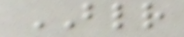BLR
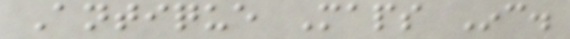Antique Maps Inc.
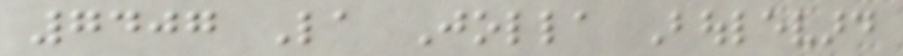7407 La Jolla Boulevard
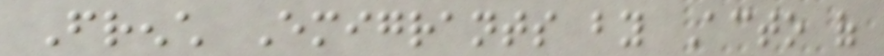French Emigrants by Acto of
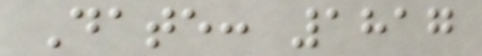Date: 1817
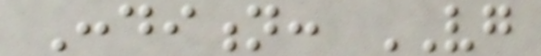Condition: VG
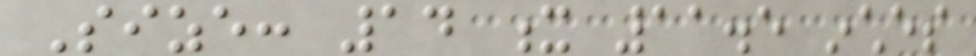Size: 14 x 11.5 inches
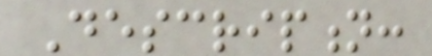Description:
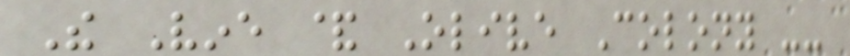The Vine & Olive Colony --
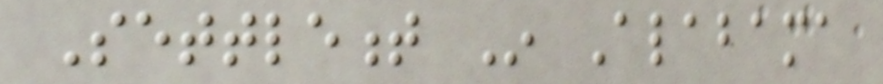Settlement In Alabama
